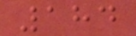184
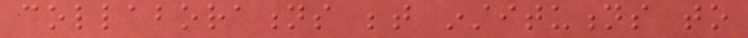collaborations between institutions to
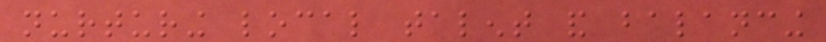nurturing local talent and balancing
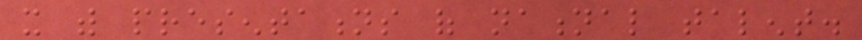it with presentations of national talent.
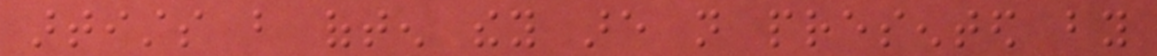artists but often they are not presented by
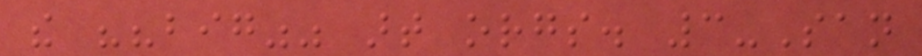the ""big"" art orgs. 3-San
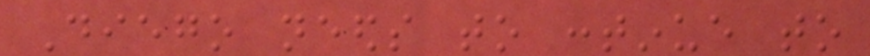Diego needs to continue to
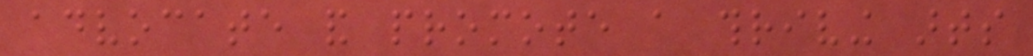advocate and promote a thriving arts
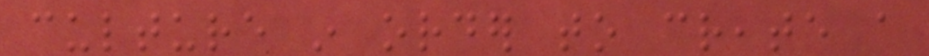culture in order to create a
